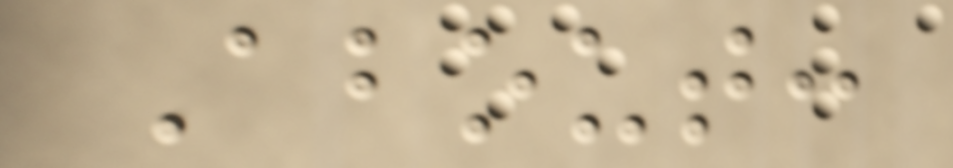About:
